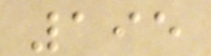195
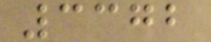3372
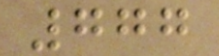777
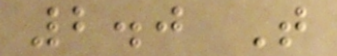2.0 T
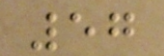57
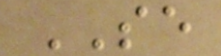SE
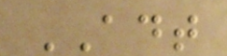ADT
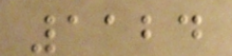1124
